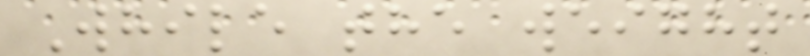While the weight
